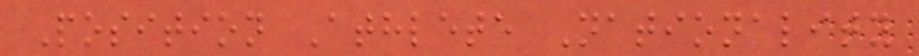Position Athlete Nationality
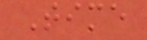Time
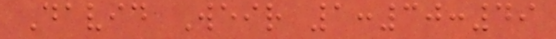David Weir 1:30:49
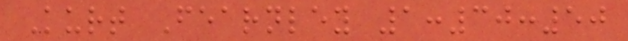Kurt Fearnley 1:30:50
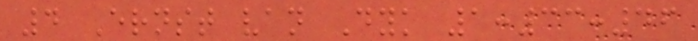4 Ernst van Dyk 1:33:46
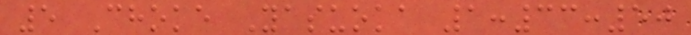5 Choke Yasuoka 1:33:50
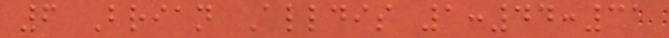6 Brian Alldis 1:44:31
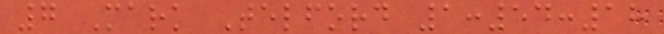7 Mark Telford 1:54:18
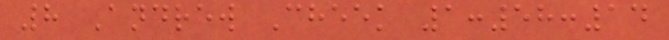8 Andrew Cheek 1:58:14
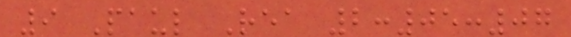9 Paul Rea 2:05:07
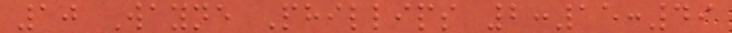10 Wayne Phillips 2:15:49
